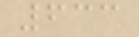633
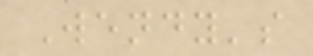Wendy's
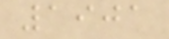1901
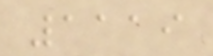1119
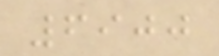6900
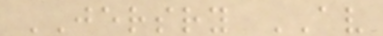JERSRY AV
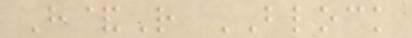H&R BLOCK
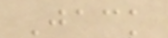Jack
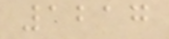1217
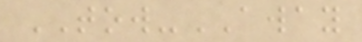TOW-AWAY
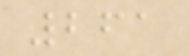261
